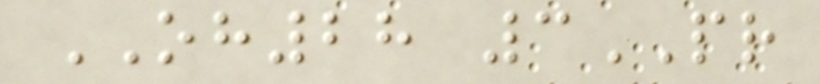OH28 3PR
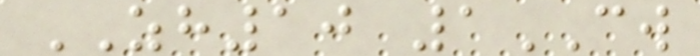ZH10 1CW
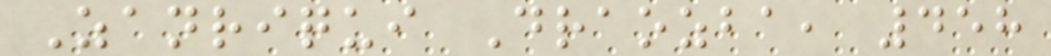Zanriqui Draozba, 458
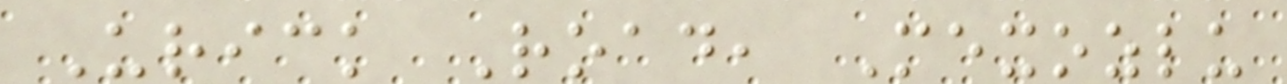Urick Road, Mexozlu
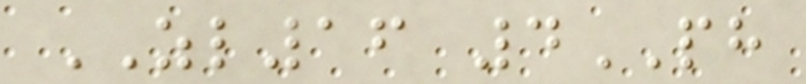ZL16 4PH
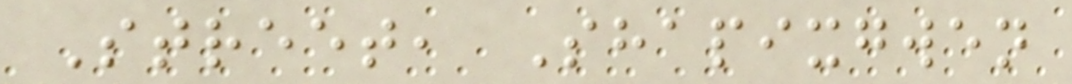Street, Shapixgwen
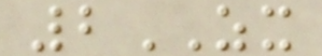2ZX
